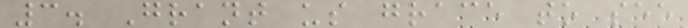3. Grant us grace to see
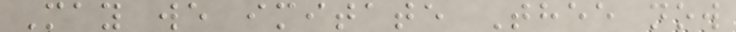May we imitate Thee now
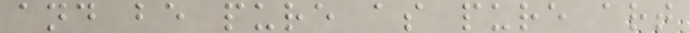and be pure as pure art
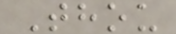Thou
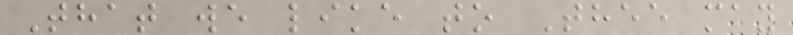That we like to Thee may
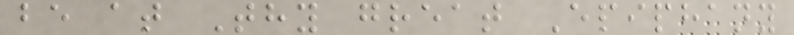be at Thy great Epiphany
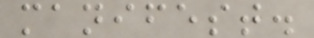manifest.
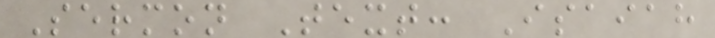Sermon Text: Isaiah
